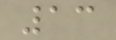13
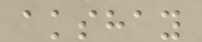akshay
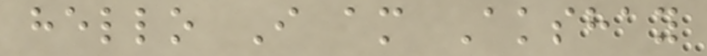hello I am Akshay
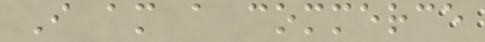I am a commerce
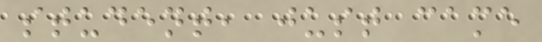student, just came
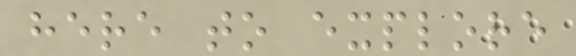here to explore
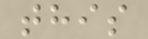this
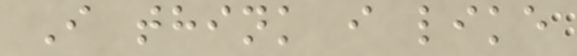I think i like
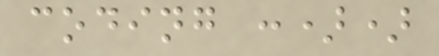coding :))
